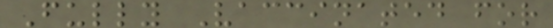Fully Vaccinated for
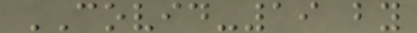COVID-19 by
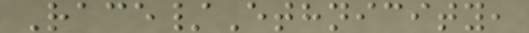Race/Ethnicity,
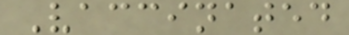Vaccinated
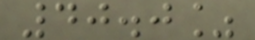40.0%
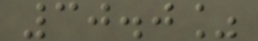30.0%
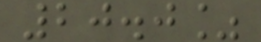20.0%
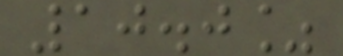10.0%
